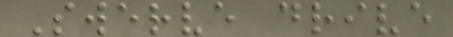Swerve drive
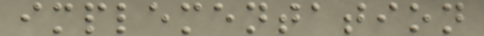implementation
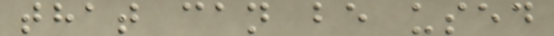that can be used
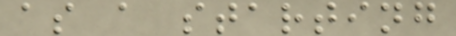as a starting
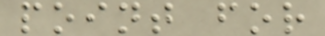point for
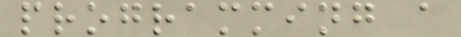programming a
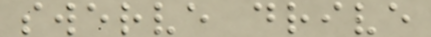swerve drive
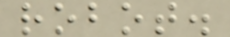robot.
